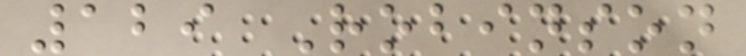129 Robinson
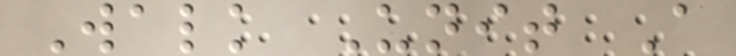Walk Unit A
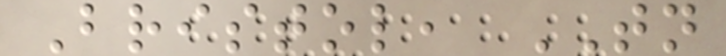Bristol, TN
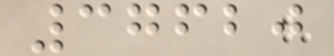37620
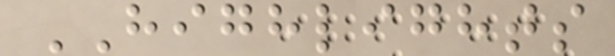HIGHLIGHTS
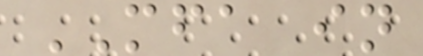MFA in
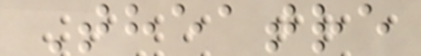Theatre
